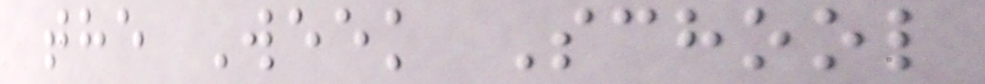the Week School
